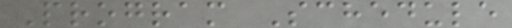Program Schedule
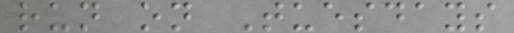run on Tuesdays
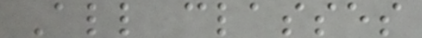All classes
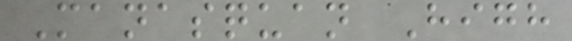Manasquan High
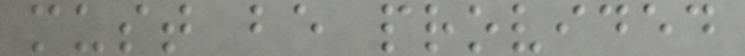must be provided
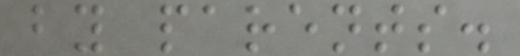by parents.
